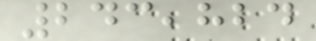243,824
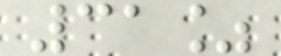31%
